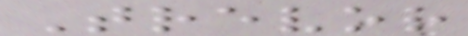Trevor
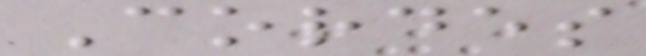Cordes
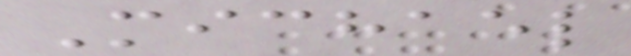Michael
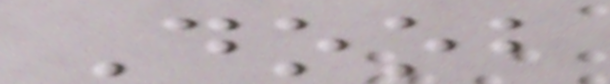Doob
